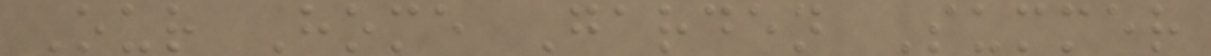Our Home Garden Summer
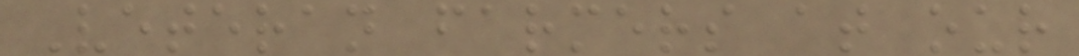Veteran farmers at our
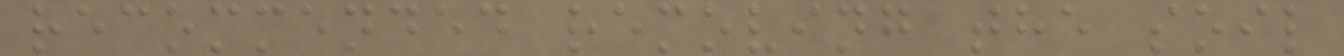recommended removing the soil
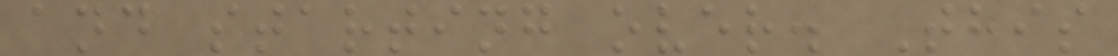and starting over. This
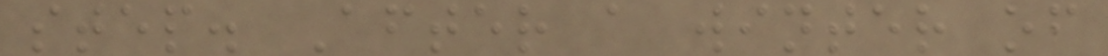step. After a winter of
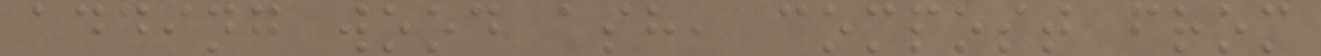adding wood ash, compost from
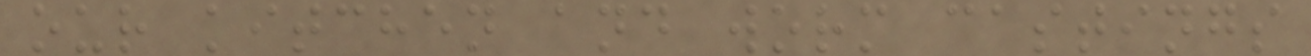our kitchen and worm castings
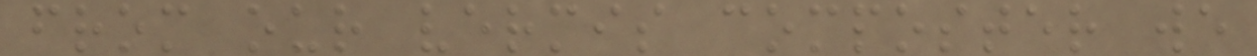from our vermis composter we
